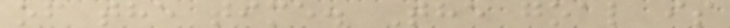of the time. The goal is
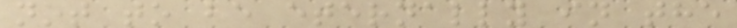not to be eternally in the
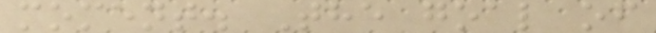moment. The goal of
